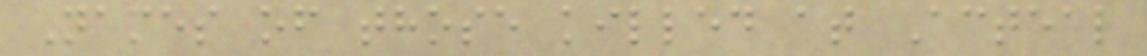Names of those killed at Acteal
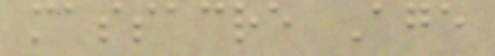massacre Age
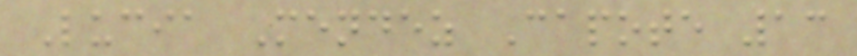Lucia Mendez Capote 13
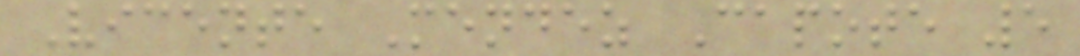Vicente Mendez Capote 5
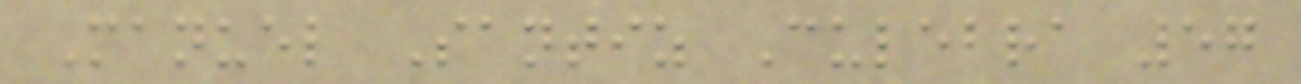Manuel Santiz Culebra 57
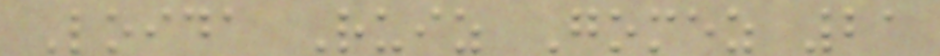Loida Ruiz Gomez 21
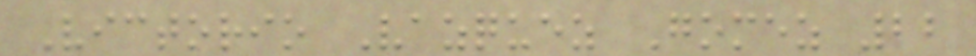Victorio Vazquez Gomez 22
